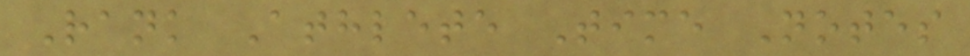Rank Athlete Time Notes
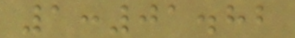1:01.82
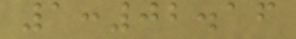1:02.16
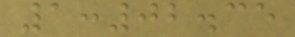1:02.35
